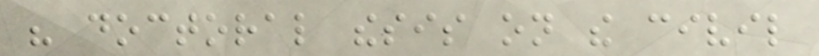his doctoral thesis on the civil
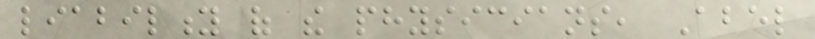liability of the physicians, Abel
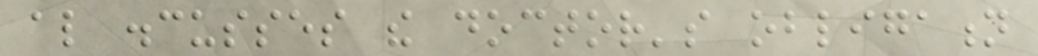also discusses the doctor's obligation
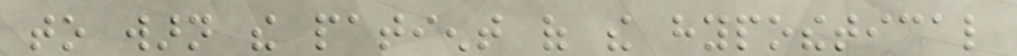to warn the patient of the hypothetical
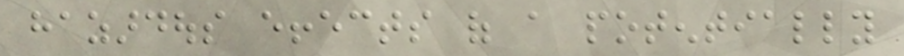hazardous effects of a potentially
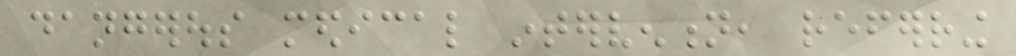dangerous medical intervention, referring
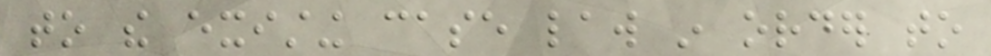to the existing case law in order to
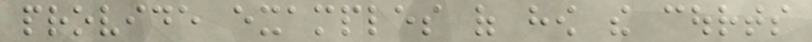provide examples of how the courts
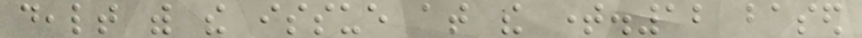dealt with the issue at the time.12 based
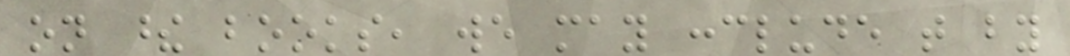on these books, we may conclude that by
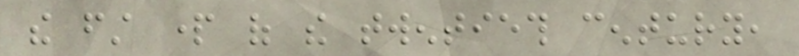the first part of the twentieth century,
